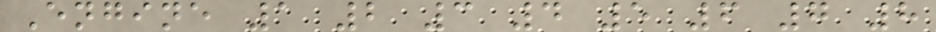Engine 1 2 3 4 5 6 7 8
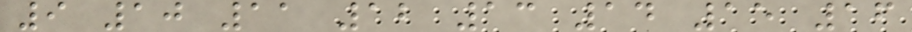9 10 11 12 13 14 15 16
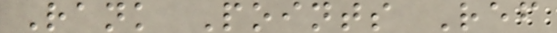Rank Points Ref
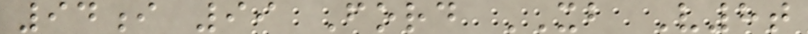94i 99 Ford XB V8t
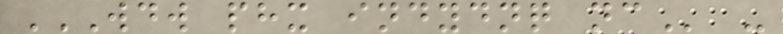WDW PHX INDYDNQ NC -
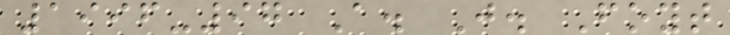1996-97 A. J. Foyt
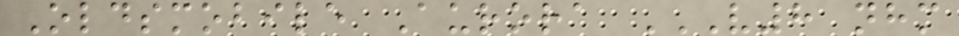Oldsmobile Aurora V8 NHM
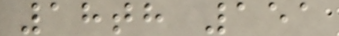18th 151
